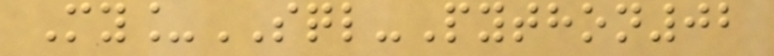My_SQL-Python02
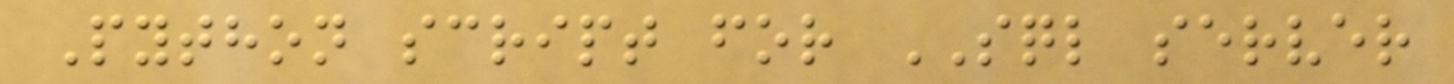Python script for SQL server
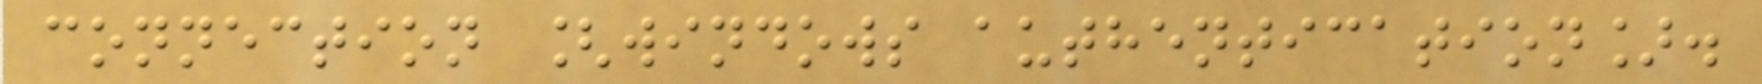connection [windows authentication].
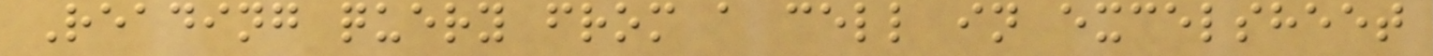Reading query from a cell in excelsheet
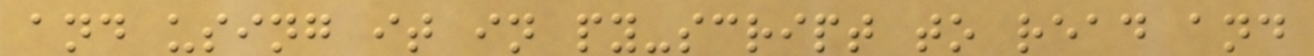and using it in py-script to read and
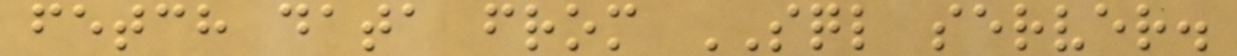fetch data from SQL server.
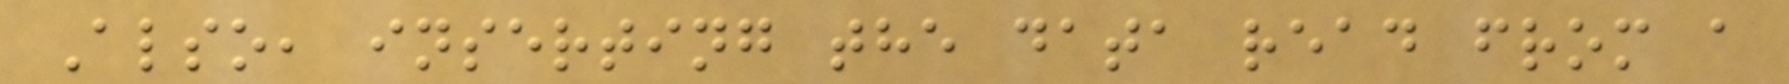Also, inserting the data read from a
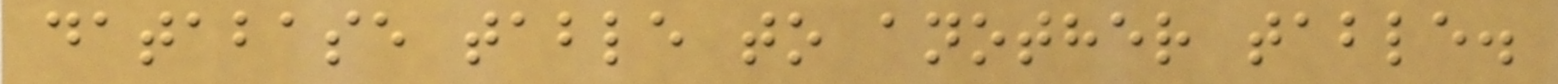database table to another table.
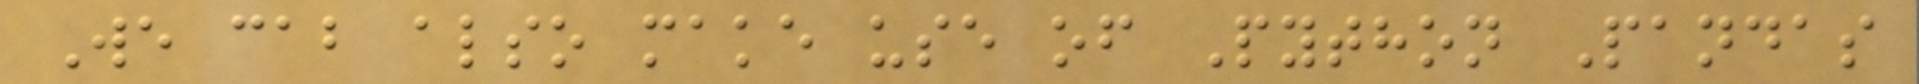We cab also make use of Python Pandas
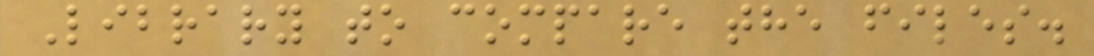Library to compare the files.
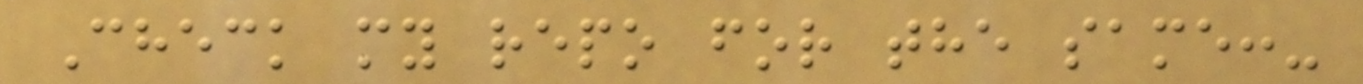Check my repo for the same:-
